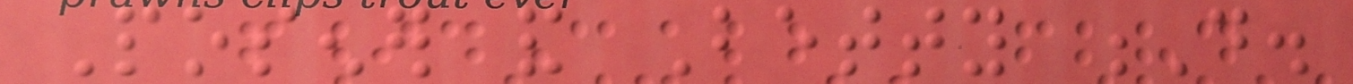Posener and Betty D.
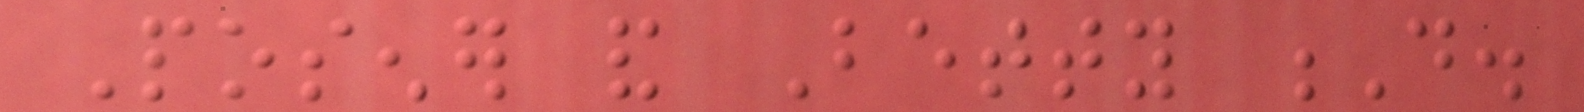Posener and Betty D.
